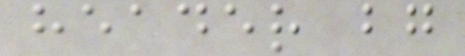header bg
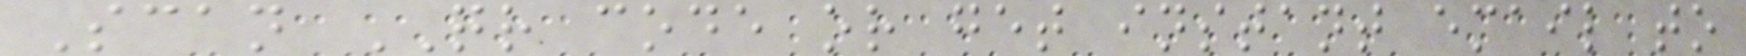Scan QR code or get instant email to
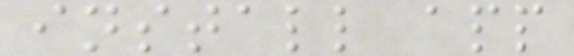install app
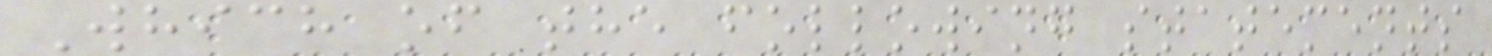Which of the following statements
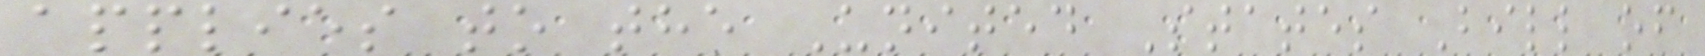applies to the United States Bill of
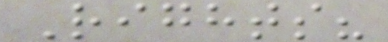Rights?
